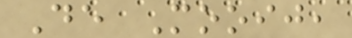De Mooij,
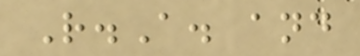R.A. and
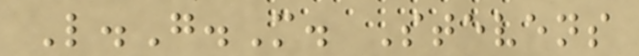L.G.M. Stevens
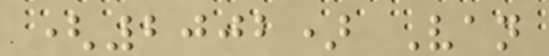(2002) Van
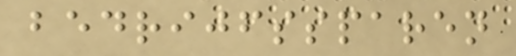bedrijfssparen
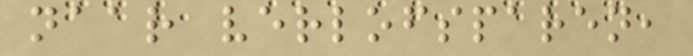naar verlofsparen,
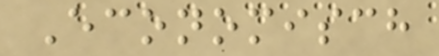Economisch
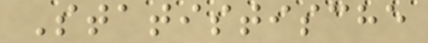Statistische
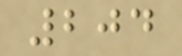204
